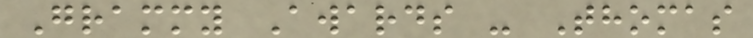Grammy Awards - Thomas
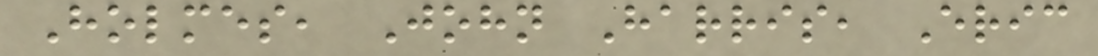Holmes, John Harris, Eric
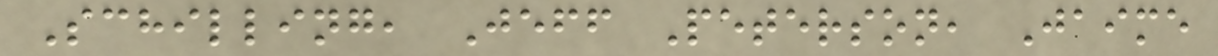Schilling, Jeff Peterson, Jaime
